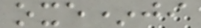oxe*ji
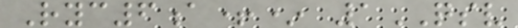Ryc6a+* 1QSV
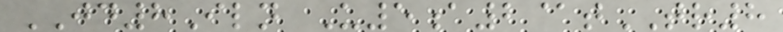JD8Iln U5a2@tTR8
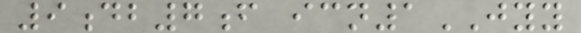9db7f icn1JYY
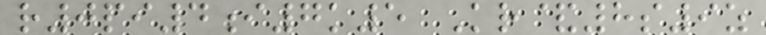r0pi4i7k5 Kr&8s9z
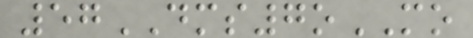57DMS7oMO
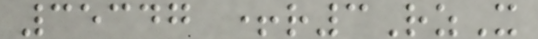35347 +r3RzX
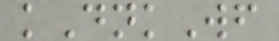kDnkWf
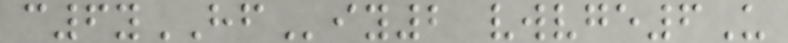c6yHFiy2 vwvge6U
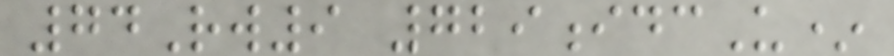74Rw9 729idcU*
